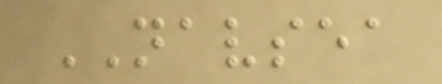NAVSEA
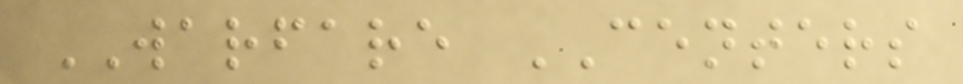WARFARE CENTERS
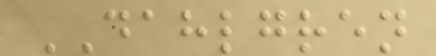DAHLGREN
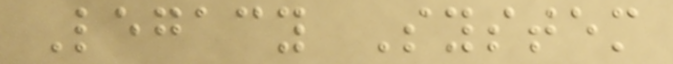Legacy System
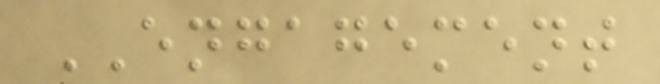ENGAGEMENT
